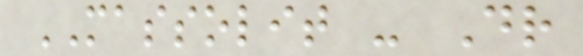MASSOLIT - Dr
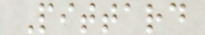Pittard
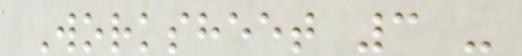Worksheet 3 -
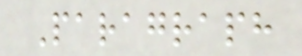Paragraph
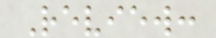Review:
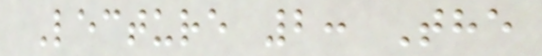Lecture 2: The
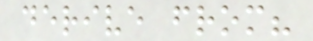derive from?
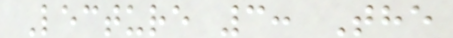Lecture 3: The
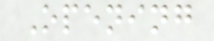Opening
